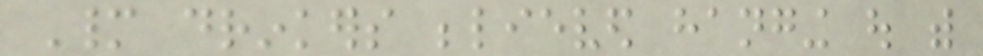Many drinkers believed hanging out with
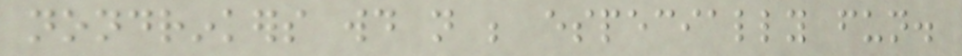nondrinkers would not be especially fun.
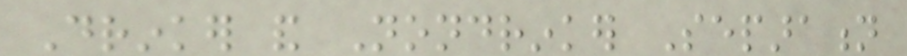Drinker and Nondrinker Separation
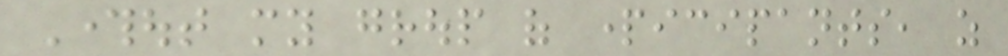Throughout my group of participants, as
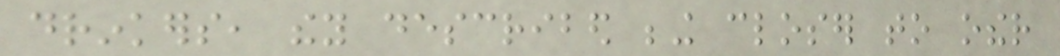drinkers, they described being closer to other
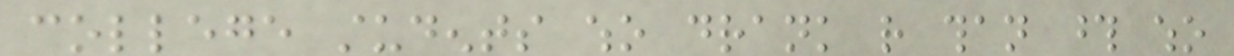college students who drank rather than those who
